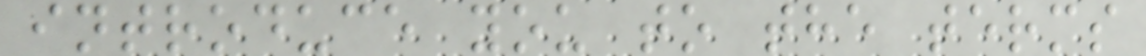introduce you to the terms
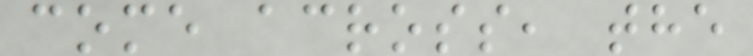come across, the
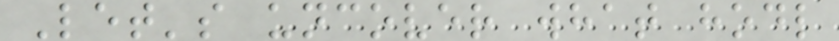Let's uncover what hodl
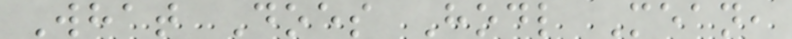What Does Hodl Mean,
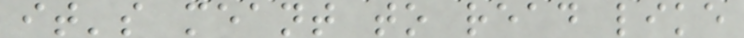it's meant to read like
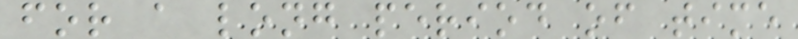for a long period of time
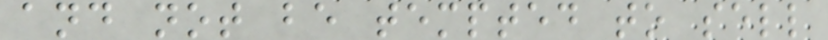and not be tempted to sell
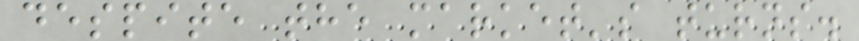despite the market's turns.
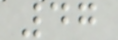47
